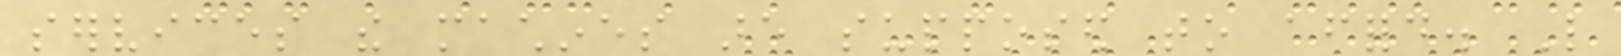services the machines are supposed to afford. Like
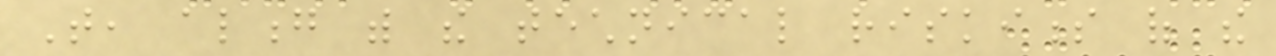That, along with the technical riskiness of the
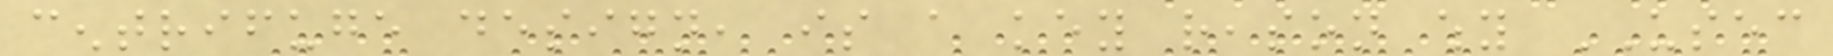centrifuge design, is a key reason why USEC
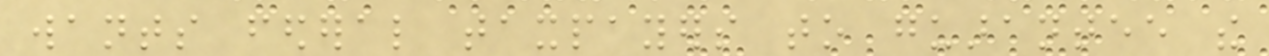wants federal taxpayers to guarantee the
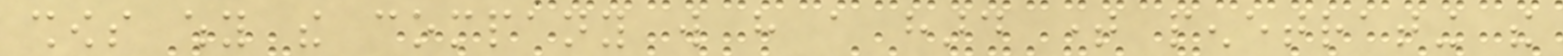shows why the company will have a hard time penetrating the
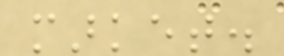market.
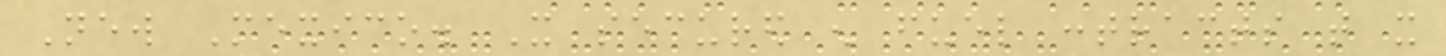New Mexico. It secured enough fuel contracts that it
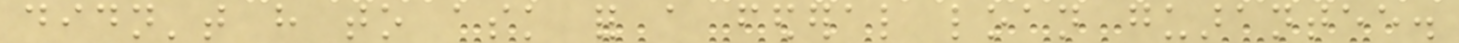didn't have to ask for a federal loan guarantee.
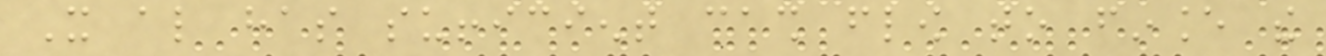It also has sufficient cash flow to finance the
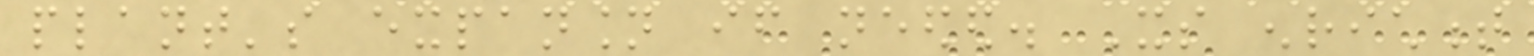plant's expansion if needed. Its enrichment
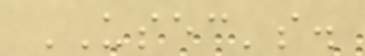USEC's.
